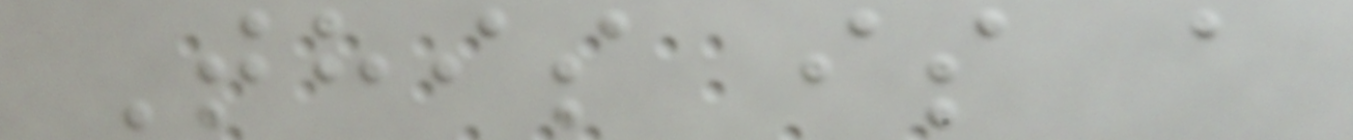This is a
